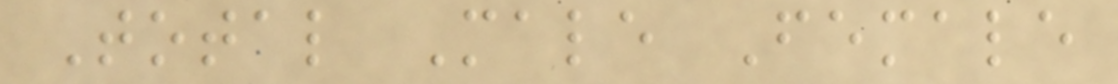Total Male Female
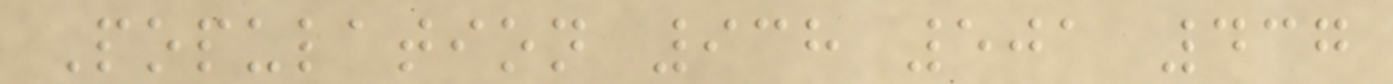Population 938 501 437
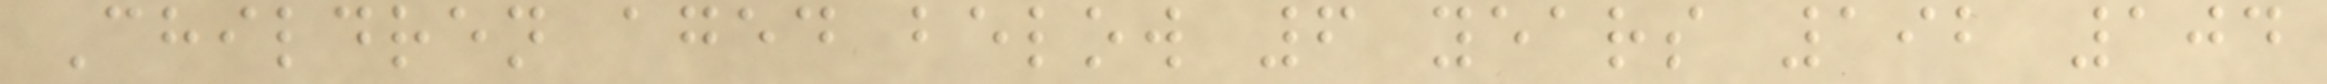Children aged below 6 years 192 104
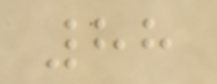88
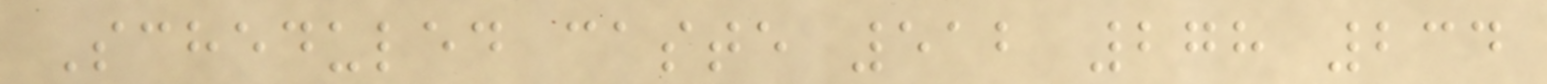Scheduled caste 512 278 234
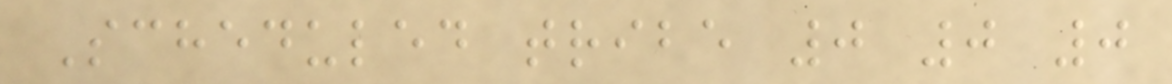Scheduled tribe 0 0 0
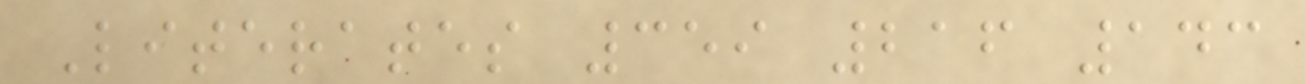Literates 359 216 143
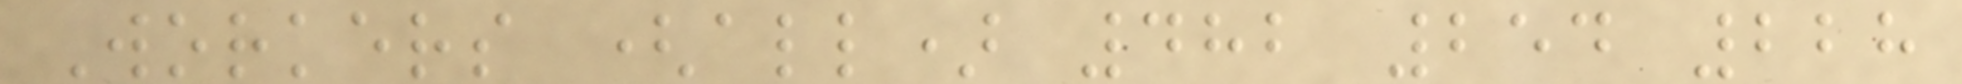Workers (all) 482 254 228
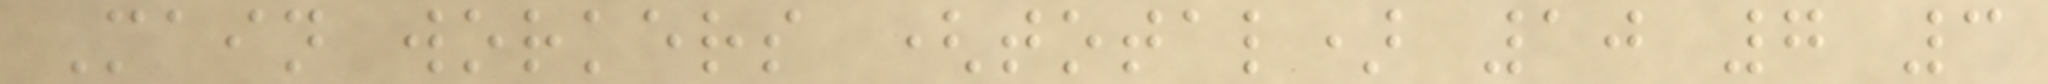Main workers (total) 10 7 3
